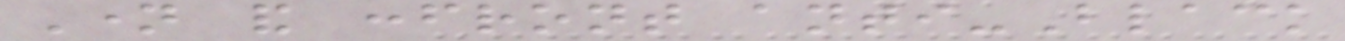Name and confront anti-Black
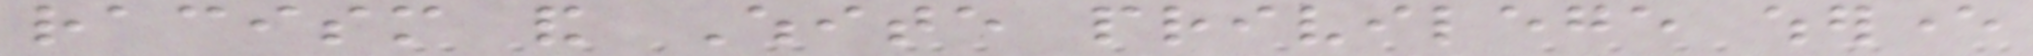racism and White privilege wherever
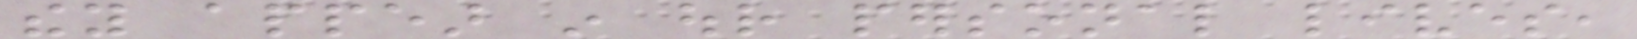they appear in our personal lives,
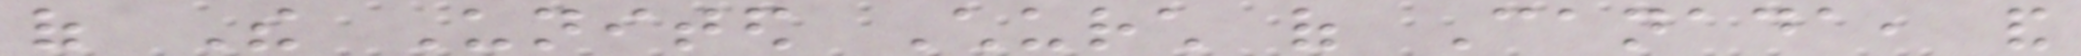of The United Church of Canada, and
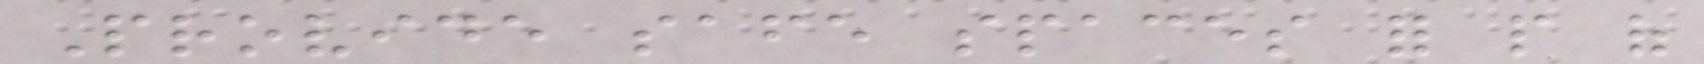Provide safe spaces for people of
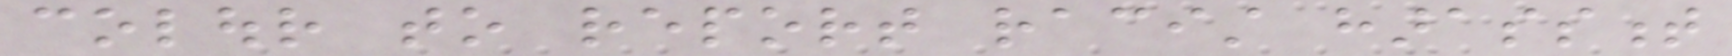colour to report racist harassment
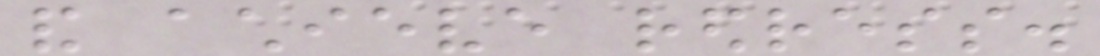and achieve redress.
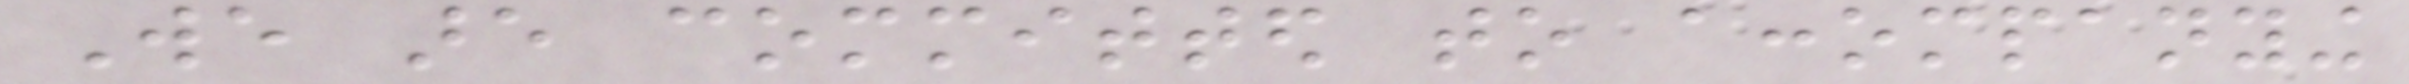We are committed to accompanying
